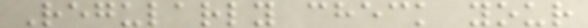Regularly check your
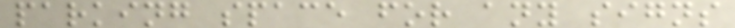parking space for any signs
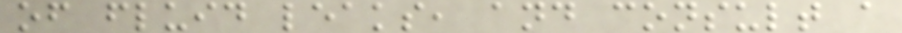of fluid leaks, and consult a
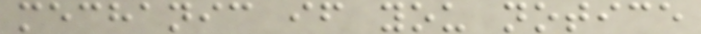mechanic if you notice
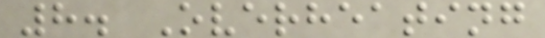8. Overheating
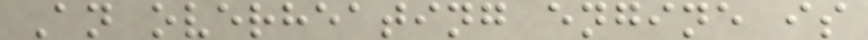An overheating engine is
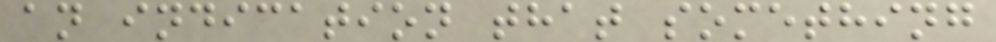an indication that something
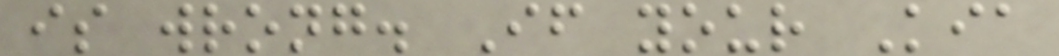is wrong. If your Kia
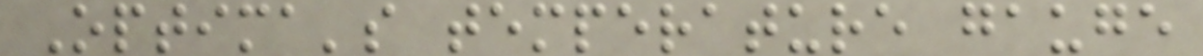Optima's temperature gauge
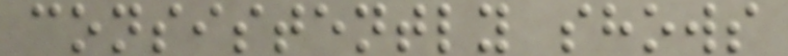consistently shows
